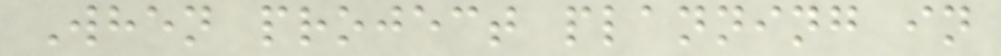When project planning in
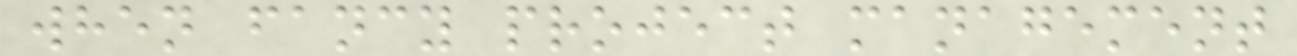when fancy project management
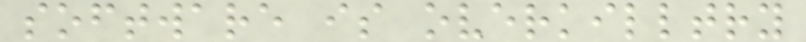software is overkilltry
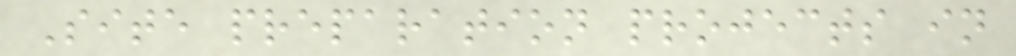Site preparation projects in
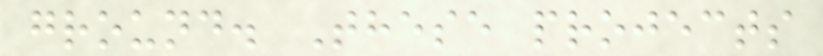ground. These projects
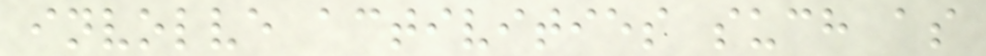involve activities such as
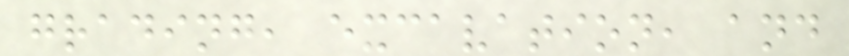grading, excavation, and
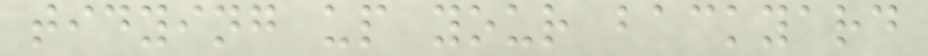tidying up your backyard
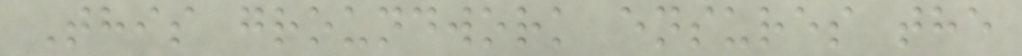This groundwork ensures the
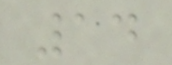14
